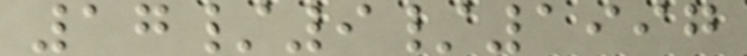17/9/1997
